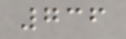736
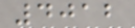4012
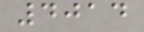4014
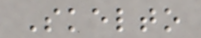Skelto
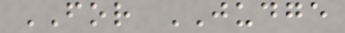FOR JUDGE
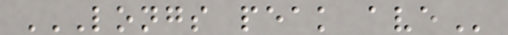LONGS PEAK AVE
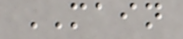MAIN
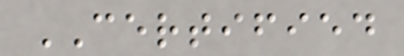CERTIFIED
